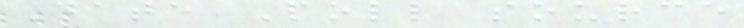Date Poll source
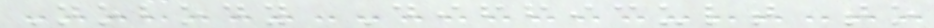Nobody Difficult to
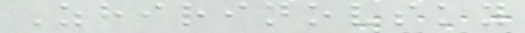Zhirinovsky
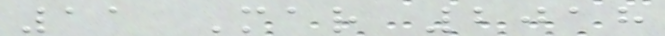11 Mar 2018
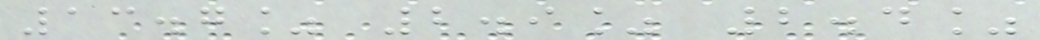13.7% 2.9% 2.4%
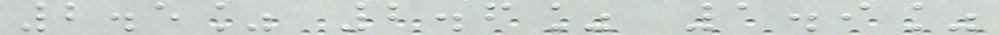2.5% 2.6% 1.9%
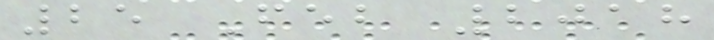25 Feb 2018
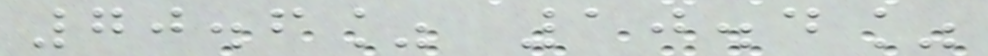70.6% 10.4%
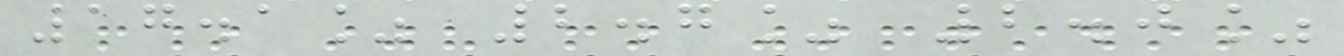17.1% 2.7% 2.0%
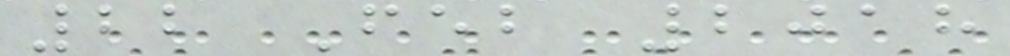22 Feb 2018
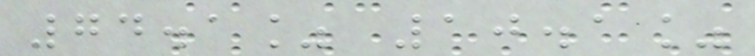74.1% 10.1%
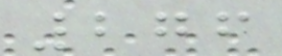276
